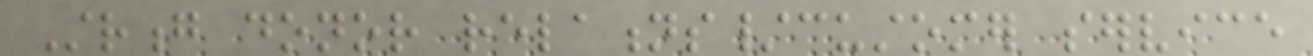Strong donor relations/customer service
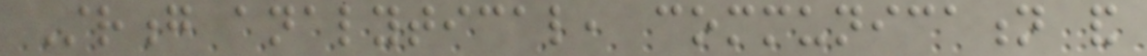Strong analytical, communication and
